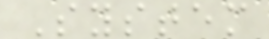System
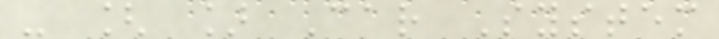- [ ] Car System
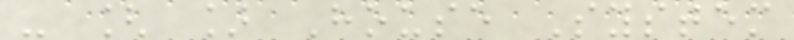- [ ] House System
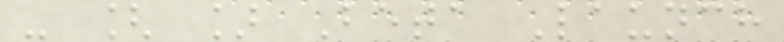- [ ] Beta Launch
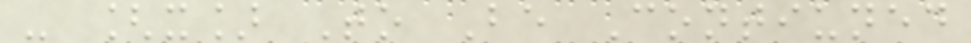- [x] To Be Contiuned
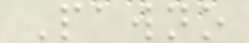Pawno
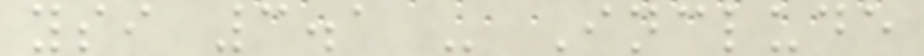ysi 3.1 - Include
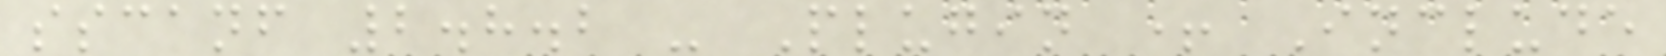sscanf 2.8.2 - Plugin + Include
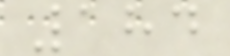184
